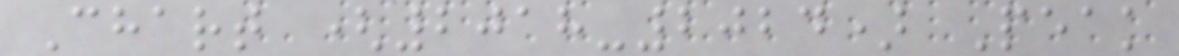Chart (2018-2024) Peak
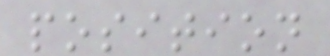position
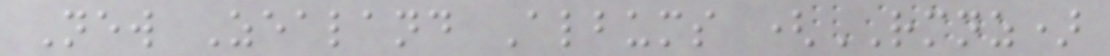New Zealand Albums (RMNZ)
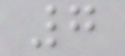7
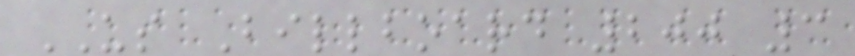US Billboard 200 3
